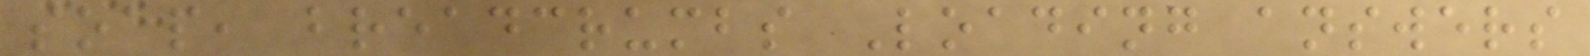soap, breadcrumbs Loading answers
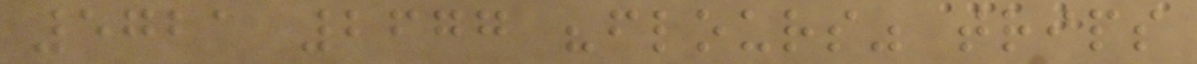5721 2677 "flours" trips
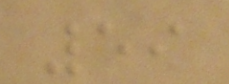59
